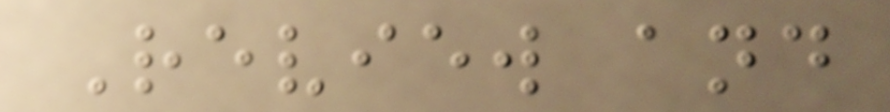Review and
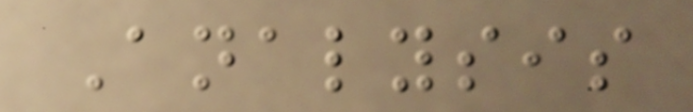Analysis
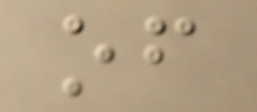of
